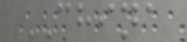CHINA
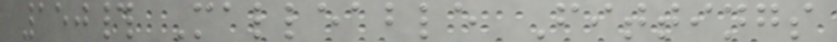150# Malleable Fittings
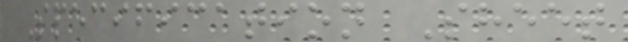Specification Sheet
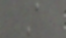A
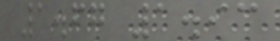1.67 1.93
